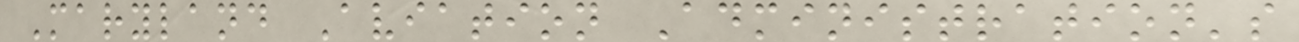Maryland Aviation Administration's
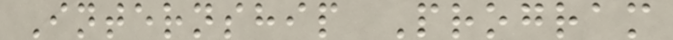Internship Program
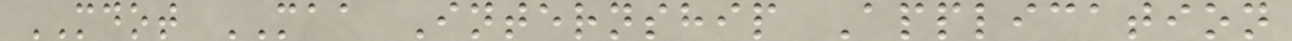MDOT MAA Internship Application
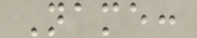Name:
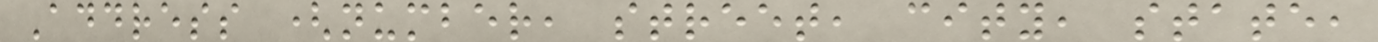Address (number, street, city, state,
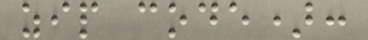zip code):
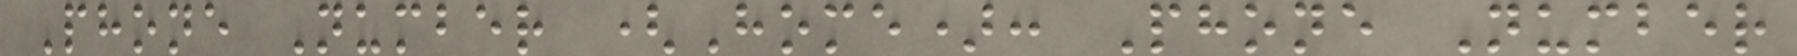Phone Number (Home): Phone Number
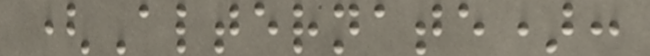(Alternate):
